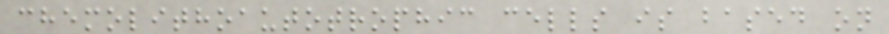chemolithoautotrophic cells is based on
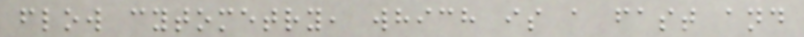flow cytometry, which is a fast and
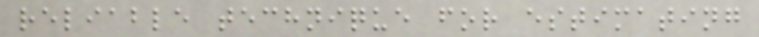reliable technique for estimating
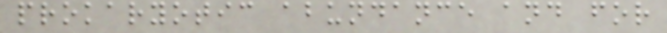prokaryotic abundance and for
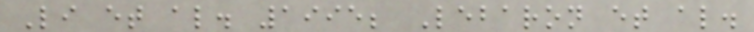Li et al. 1995; Lebaron et al.
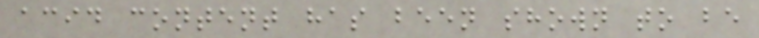acid content has been shown to be
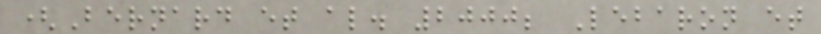(Bernard et al. 2000; Lebaron et
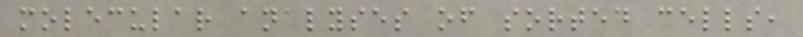molecular analyses of sorted cells,
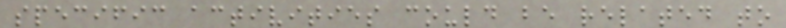specific activities could be related to
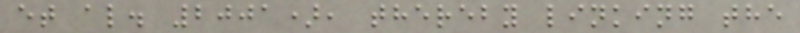et al. 2001), thereby linking the
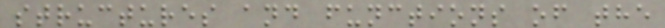structures and functions of the
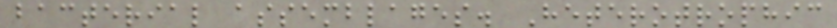bacterial assemblages. Heterotrophic
